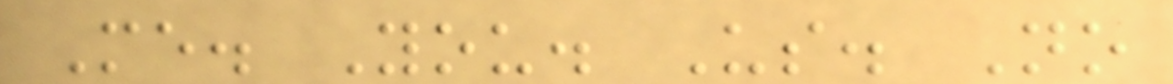Me. You. Us. No
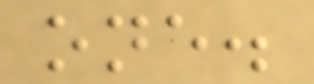one.
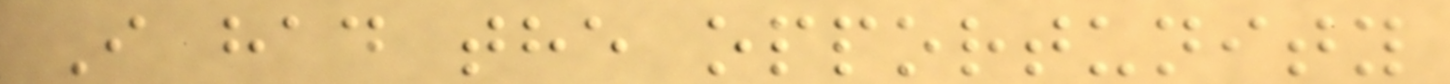I had the opportunity
